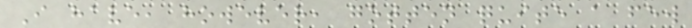I have, however, gotten quite a few
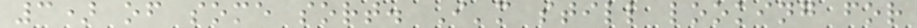3) of some sort. I'm still looking for
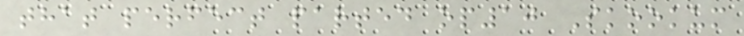that perfect parted op10 Skookum
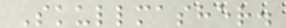Skullmasher.
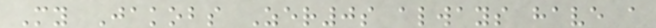My Jakobs Zer0s always have a
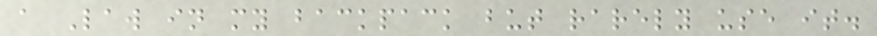a Law in my backpack but rarely use it.
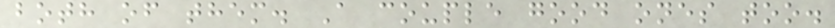both of them. A couple good ones too.
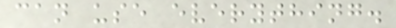can use everything.
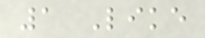1 Like
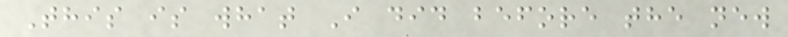This is what I did before the new
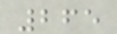265
